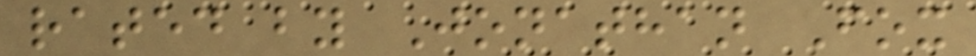rated by Jonathan Fox
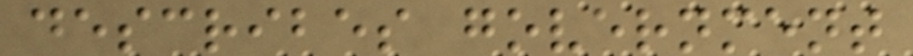describes government
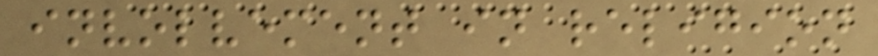involvement in religion
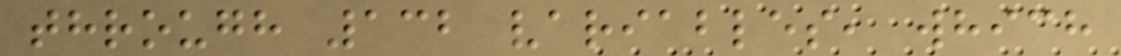through 132 variables, which
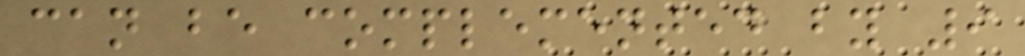can be complemented by 9
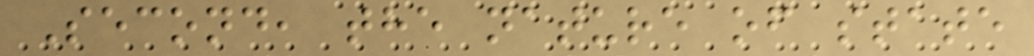Second, the nature of state
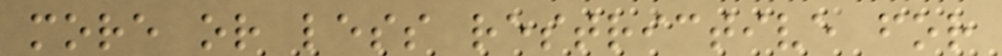more or less restrictive for
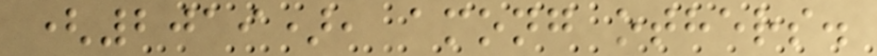(2019), among others.
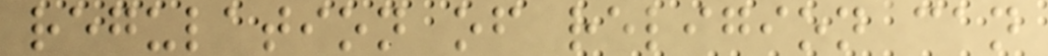regulation of religion can
